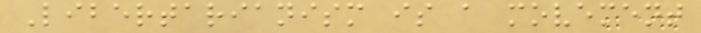Libertarianism is a movement
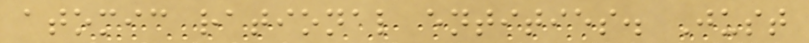atomic rational entities. Just
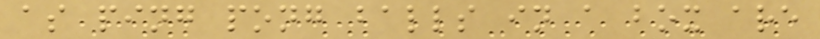as ping pong balls in a box are
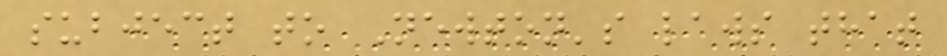subject to Newton's laws that
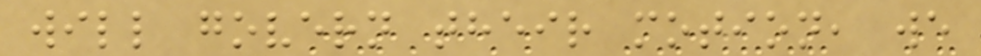will govern their motion, we
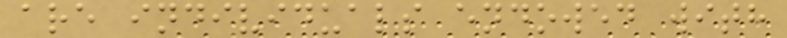are individuals endowed with
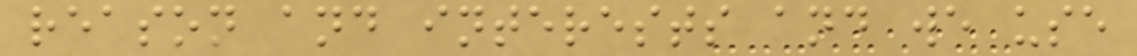reason and interests and we use
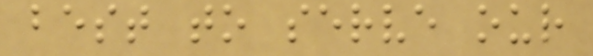best to serve our
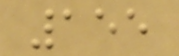155
